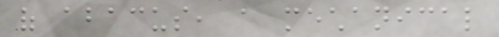of abacus, a mechanical
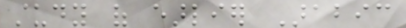study of earlier Arabic
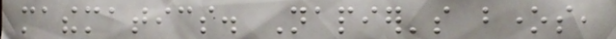mathematics. Napier's bones,
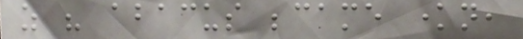as his abacus became known,
